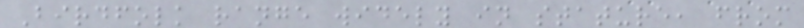Birdfolk range widely in stature, from
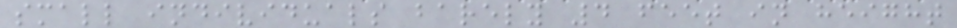small individuals barely 4 feet in height
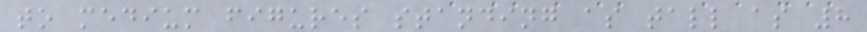to medium figures standing as tall as 8
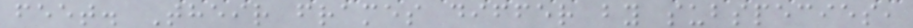feet. Their frames differ by subspecies,
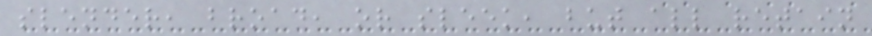slender, broad, or sleek, but all retain
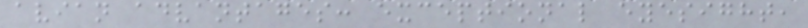avian advantages: exceptional eyesight,
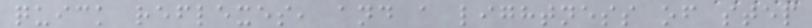quick reflexes, and a lightness of step
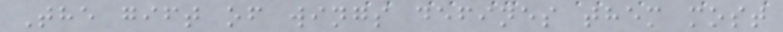The gift of wings defines them most
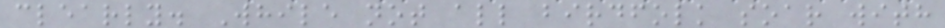clearly. While not all birdfolk soar with
